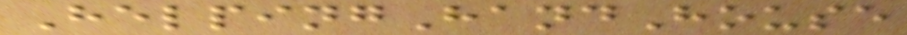HelpingHandHouse
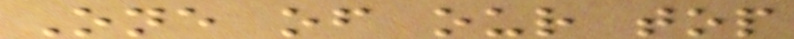One of our top
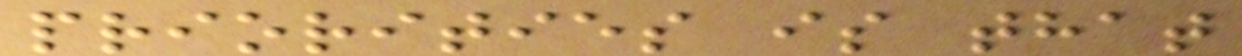priorities is that
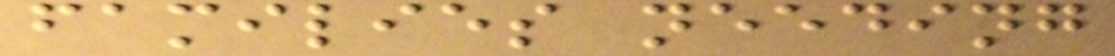families needing
